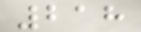218
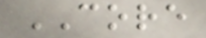CORE
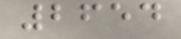2654
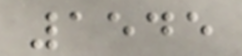1545
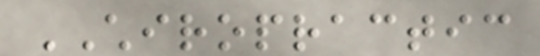CHIROPRACTIC
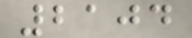2104
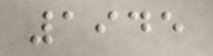1945
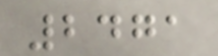2471
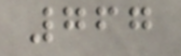767
